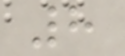8
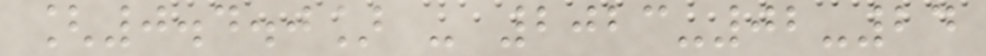[0.4.0] - 2023-02-24
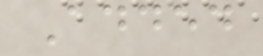Added
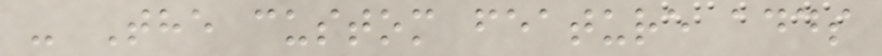- The custom feature adds
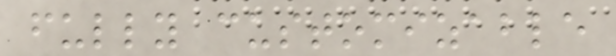fully customizable
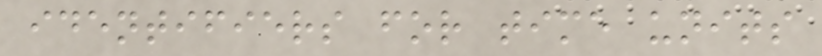identifiers for time units
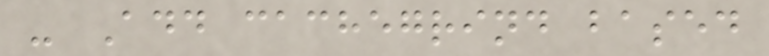- Add cachegrind based
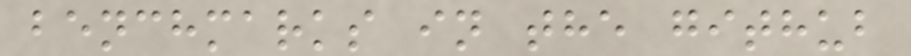benchmarks in the github
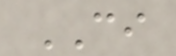CI
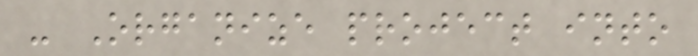- Organize project into
